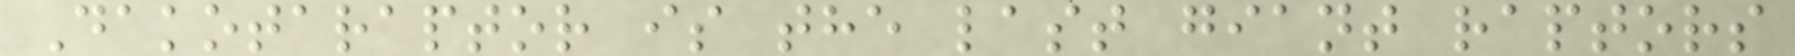Dakotaraptor is the last giant raptors
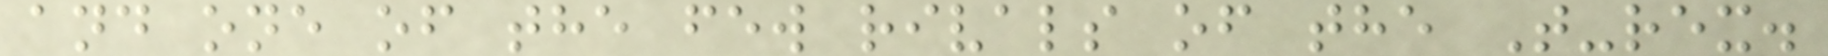and one of the few rivals of the T-rex.
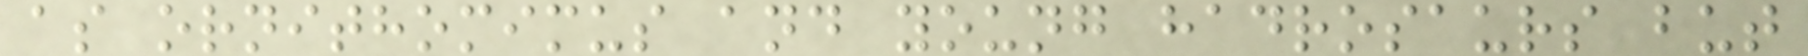as ornithomimus and young hadrosaurs but
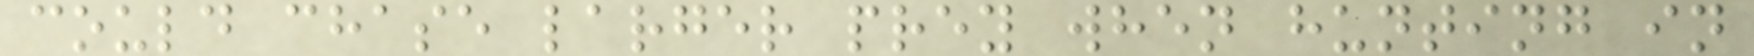could chase larger prey when hunting in
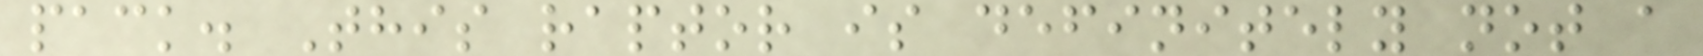pack. This raptor is definitely not a
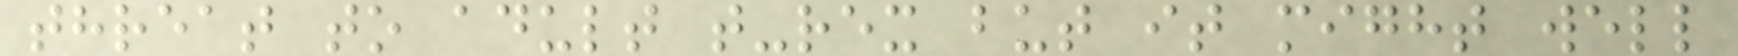threat to adult t-rex but it might well
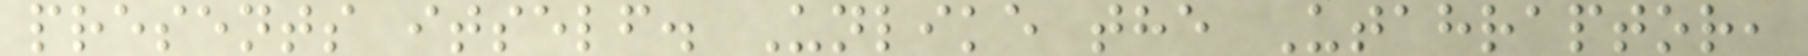presents itself. Unlike the Utahraptor,
